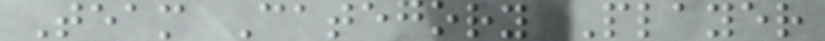Team Category Player
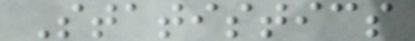Statistics
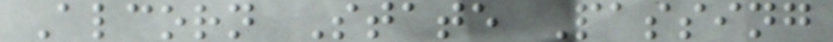Alcorn State Passing
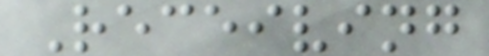Receiving
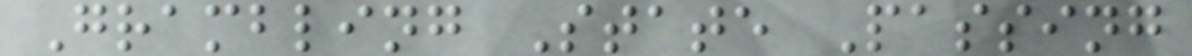Grambling State Passing
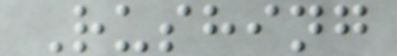Rushing
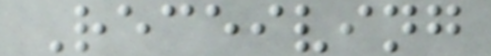Receiving
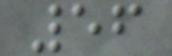56
